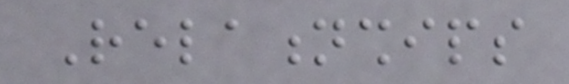Relationships
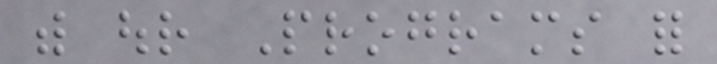with our Programs for
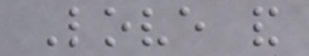Love and
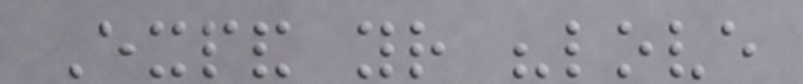Expand your "love
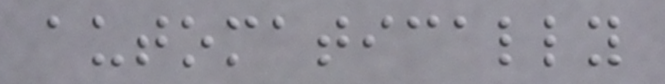automatically
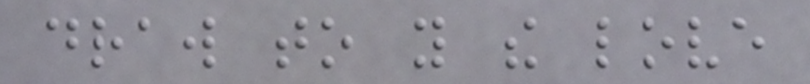draw to you the love
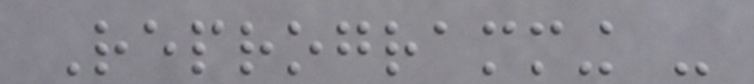Reprogramming -
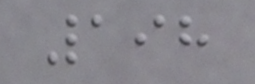198
